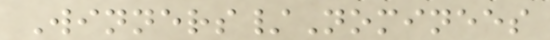Winners/Nominees
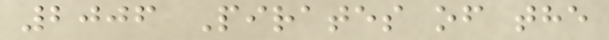2006 Pirates of the
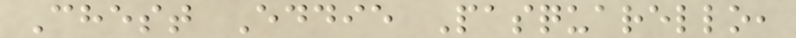Chest Eddie Pasquarello,
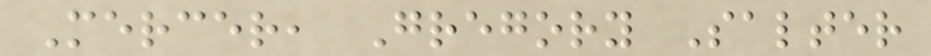Mercer, Gregory Salter
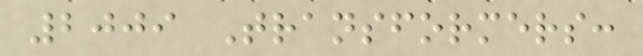2009 Transformers:
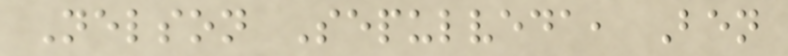Nelson Sepulveda, Ben
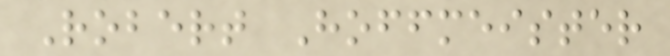Robert Hoffmeister
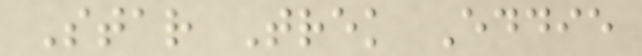Star Trek Eddie
